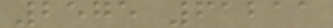2575 61211
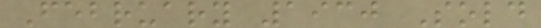February 1930 Sold
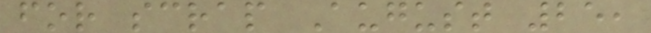for scrap August 25,
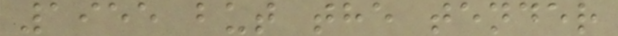1955 but the tender
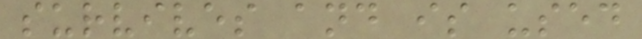survives and is used
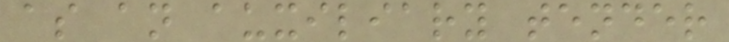as an auxiliary tender
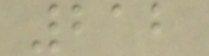212
